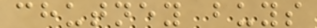chutney buys
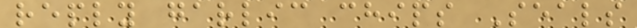reply garlic chips Seals
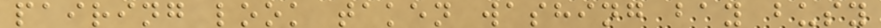pairing look taken washing bay busy
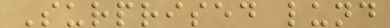Surprised lund
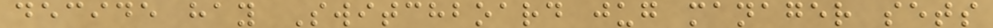decide hay Switchboard jug manager sets
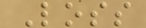Loss
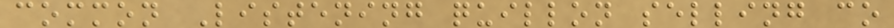common Listening quillon selling co
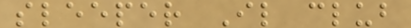sleeper Il club
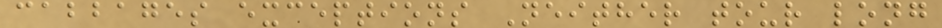cabbages exceptions Neither tour long
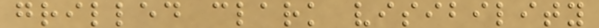grilled clark visibility
